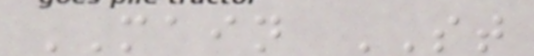MAIN ST
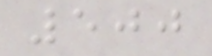500
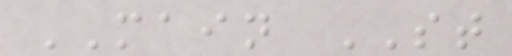MAIN ST
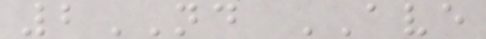2ND AVE
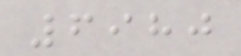6980
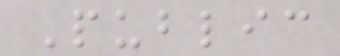Public
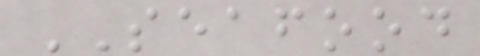SEAFOOD
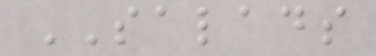SALADS
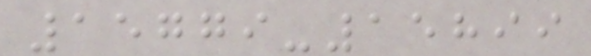15779-15899
